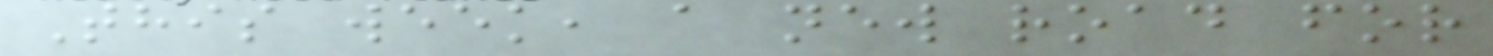This week, a new road for
